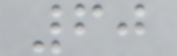60
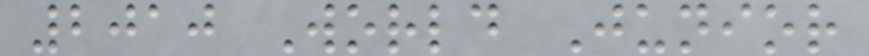2010 World Junior
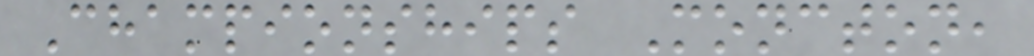Championships Moncton,
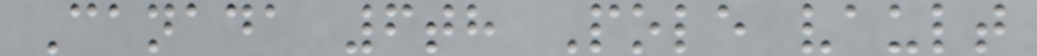Canada 6th Pole vault
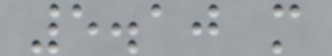5.10 m
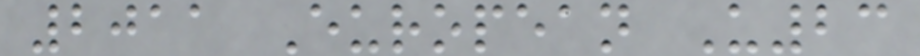2011 European U23
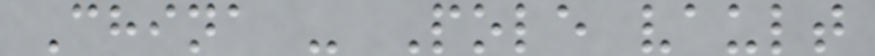China - Pole vault
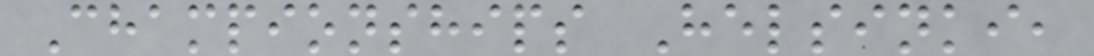Championships Helsinki,
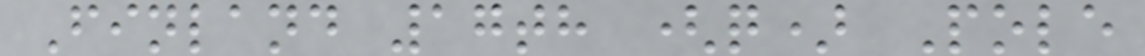Finland 17th (q) Pole
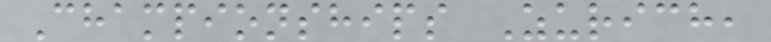Championships Zurich,
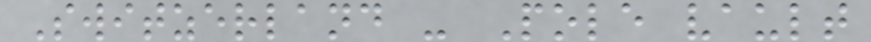Switzerland - Pole vault
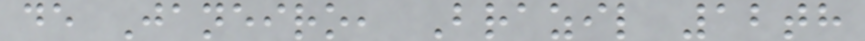de Janeiro, Brazil 12th
